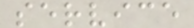service
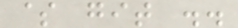$ git ..
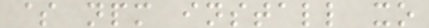$ npm install xo
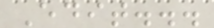Edit...
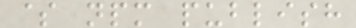$ npm publish
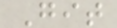Git
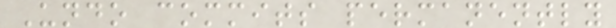Undo commits permanently
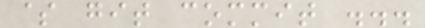$ git commit ...
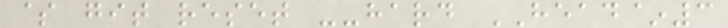$ git reset --hard HEAD~3
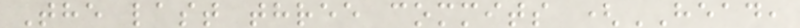The last three commits (HEAD,
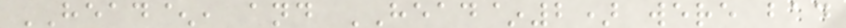HEAD^, and HEAD~2) were bad
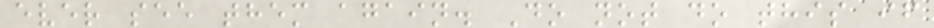ever see them again. Do not do this if
